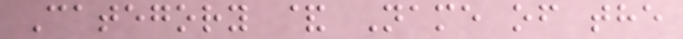Category & Name of the
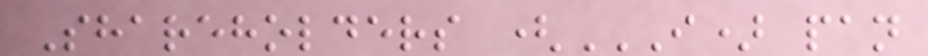Shareholders (I) PAN
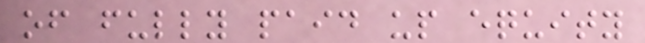of fully paid up equity
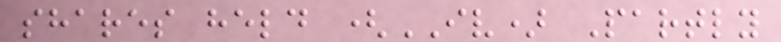shares held (IV) Partly
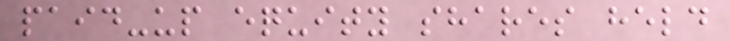paid-up equity shares held
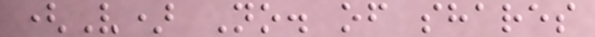(V) No. of shares
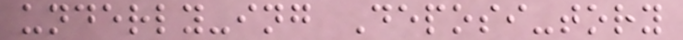underly-ing Deposi-tory
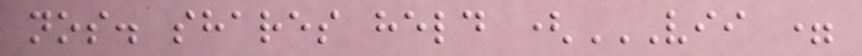nos. shares held (VII =
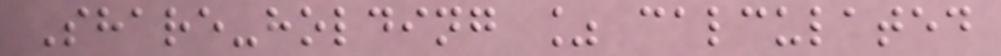Share-holding % calculated
